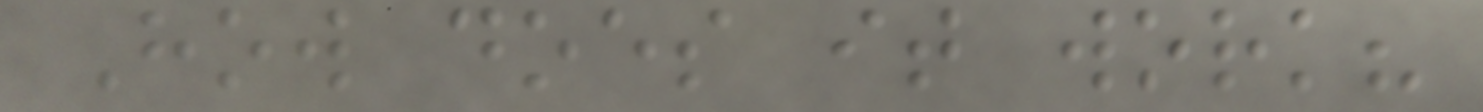How does it work?
